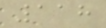118
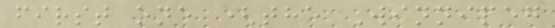first one (the Winnipeg
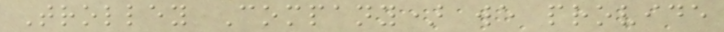Trolley Company) we provide
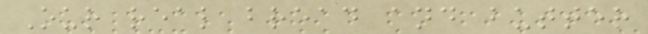Our real bread and butter
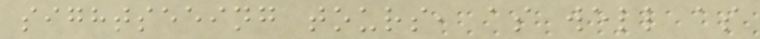sightseeing tours, as well as
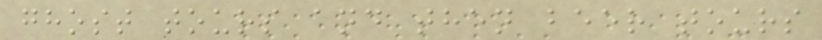ghost tours and then beer tours
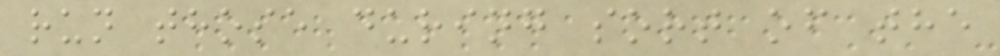run those during sort of the
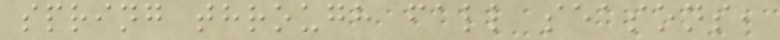spring through fall seasons,
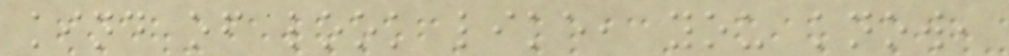kind of look like, you know,
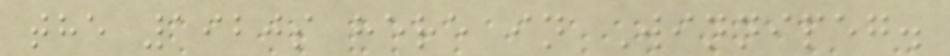the 1920s here in Winnipeg.
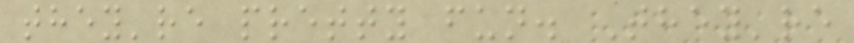they're pretty fun. They're
